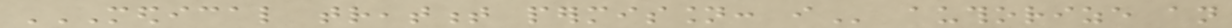MEDICAL TREATMENT PERMISSION: I authorize an
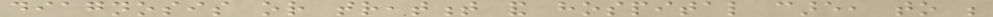diagnosis or treatment and hospital care, to be
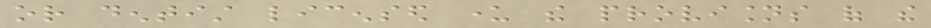or dentist licensed under the provisions of the
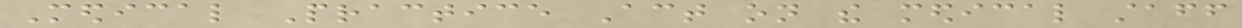Medical Practice Act on the medical staff
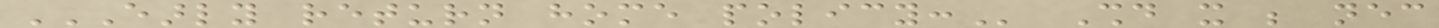EARLY RETURN HOME POLICY: Should it be necessary
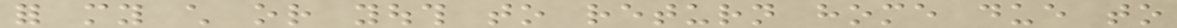for my child or youth to return home due to
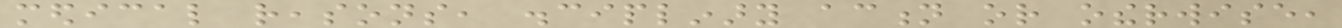medical reasons, disciplinary action or otherwise,
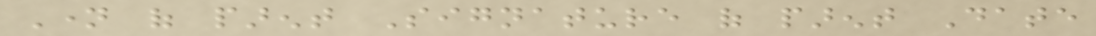Name of parent Signature of parent Date
